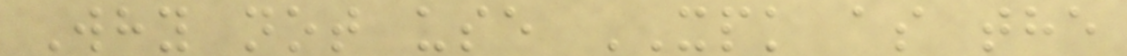Why not use XPK as the
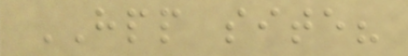HPP site?
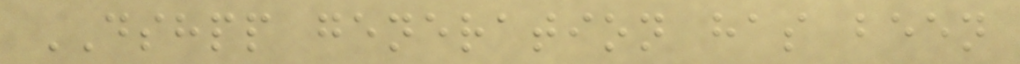DSHPP generation has been
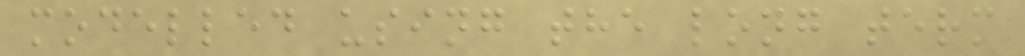modelled using the long term
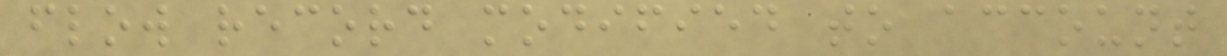flow record modified to account
